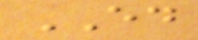ED
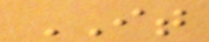IT
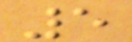5
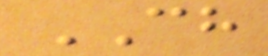CH
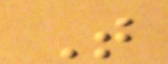T
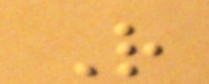R
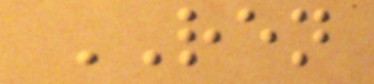REN
